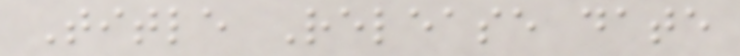Title Release date
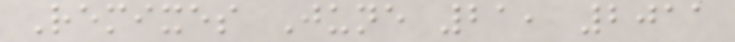Remixes June 21, 2011
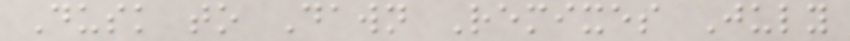Dusk to Dawn Remixes July
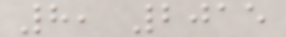8, 2015
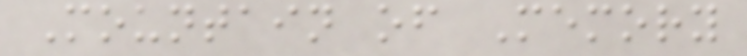Mountain of Memory
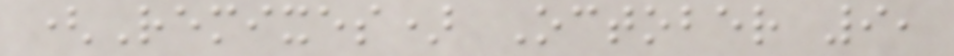(Remixes) October 9,
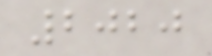2020
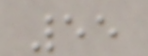55
